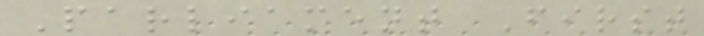Parliament First
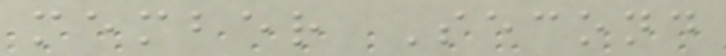member Second
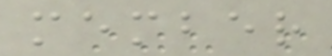member
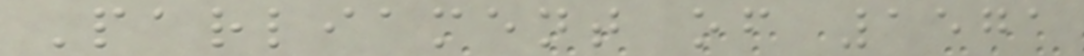Parliament of 1571
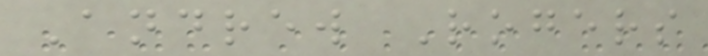Andrew Rogers
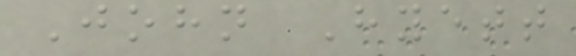John Hyett
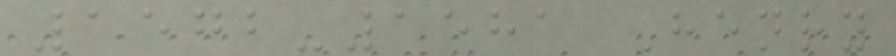1572-1581 Henry
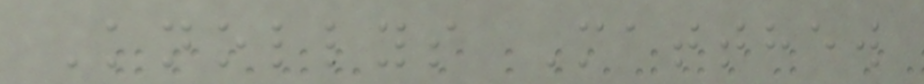Knollys Matthew
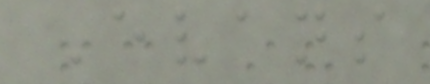Evans
